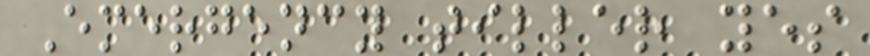Emergency tiller yes
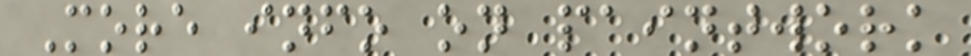More info on paintwork
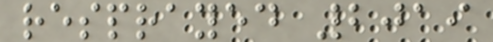resprayed 2019
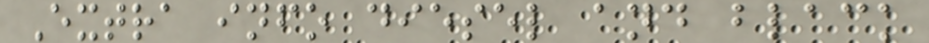Extra info diesel and black
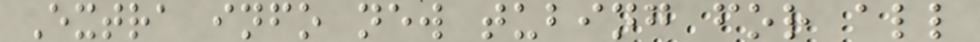Extra info new tubing for all
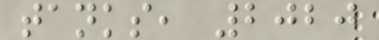tanks, 2020
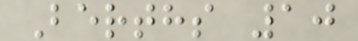Berths 10
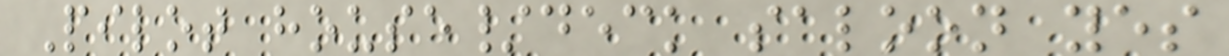Pilot house/deck saloon yes
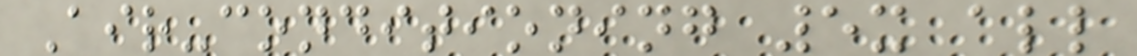Air-conditioning 5x all
